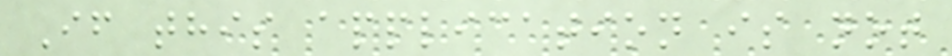If this application is not
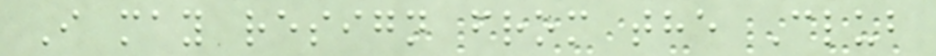I may resign from the Club
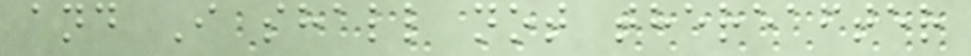and I shall not thereafter
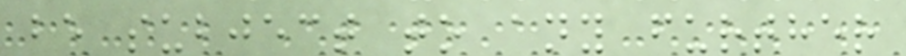be subject to any further
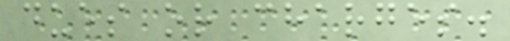dues or charges.
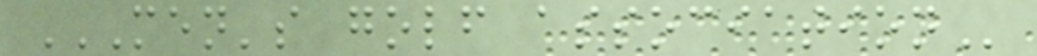MEN'S GOLF ASSOCIATION
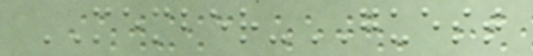MEMBER-GUEST
